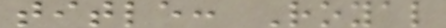title: Royal
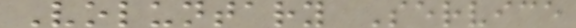Voluntary Service
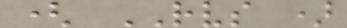( RVS )
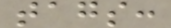tags:
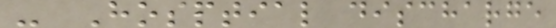- Hosptial discharge
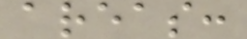areas:
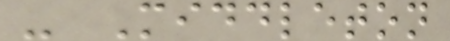- Middleton
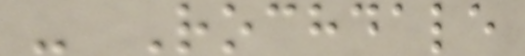- Rochdale
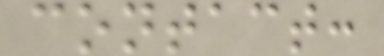contact:
